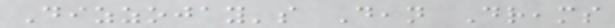Dizzojay's Dean Dreams
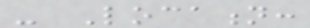- Location:
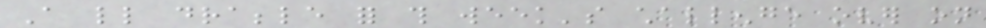A little drabble for this week's challenge over on
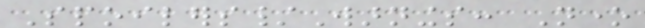Spoilers/Warnings: None
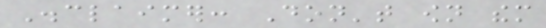Disclaimer: Don't own them
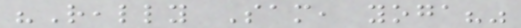"Really Sam, yoga?"
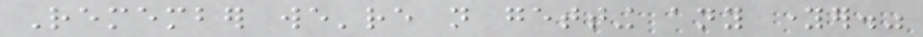Remember we're not getting any younger."
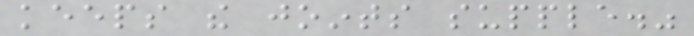keeps the joints supple."
